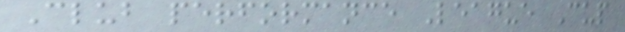Club performance League Cup
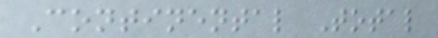Continental Total
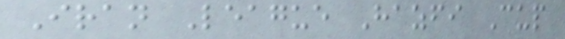Iran League Hazfi Cup
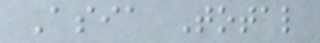Asia Total
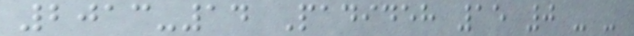2013-14 Padideh 15 0 - -
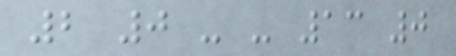2 0 - - 13 0
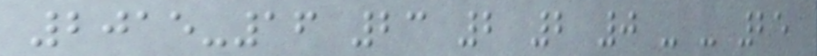2015-16 23 2 2 0 - - 25
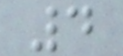4
